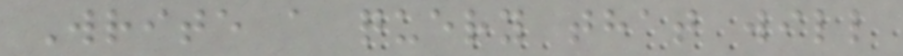Write a query that will
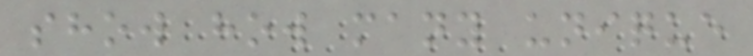show how many unique
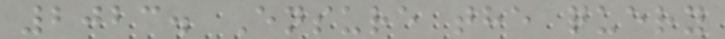2023. Ensure the query
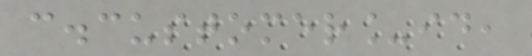c.customer_id,
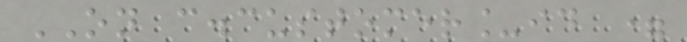ON c.customer_id =
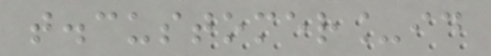t.customer_id
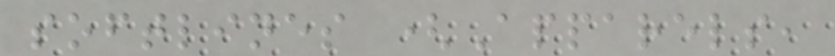softlines (Apparels,
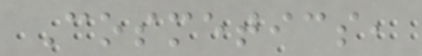Cosmetics,
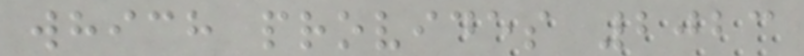which provides 2023
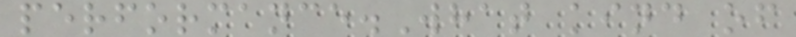performance.What kind of
